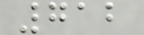712
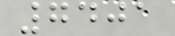7401
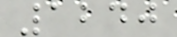1240
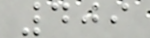409
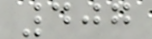407
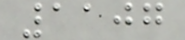1107
